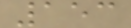153
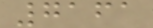7161
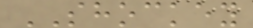SHOCKEY
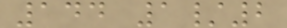144 1/2
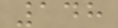148
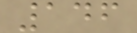146
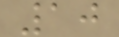10
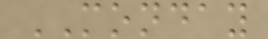MONDAY
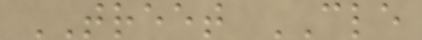TREET CLE
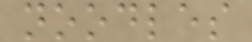noodles
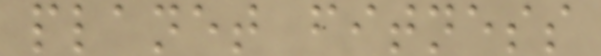planet fitness
